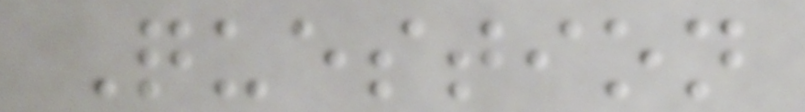Question
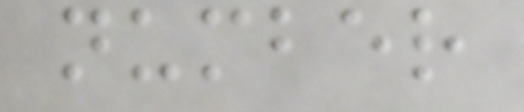number
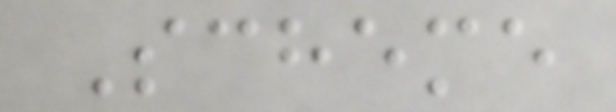Scheme
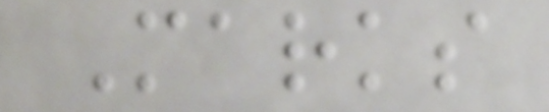Marks
